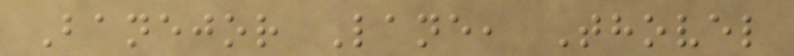Banejor Lane, Thovel
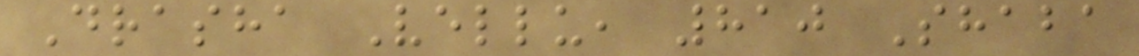Drasha Vellu, 810 Shaba
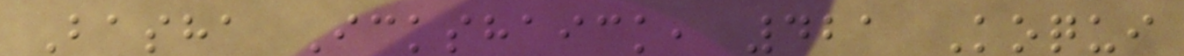Basha Ickshaick, 421 Koqui
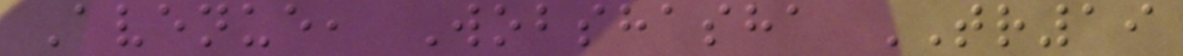Avenue, Wobshasha TR19
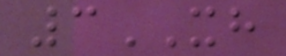3XH
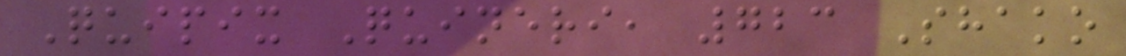Quipix Quineri, 723 Shako
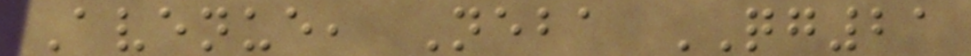Avenue, Neba QG21
